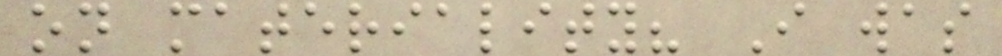on materiality? I was
